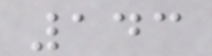143
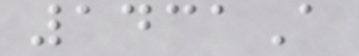1431A
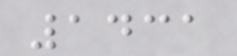1431
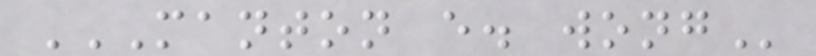MANTON E. WONG
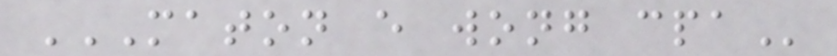MATON E WONG CPA
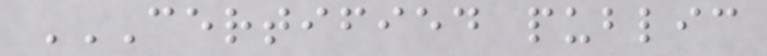CERTIFIED PUBLIC
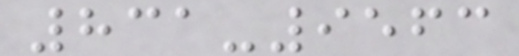831-9563
